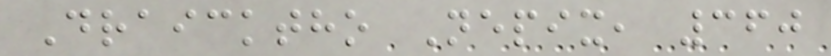Draicktho Nepix, 360
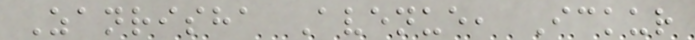Zanrisha Avenue, Ickur
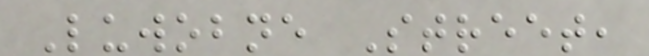Luwobne Street,
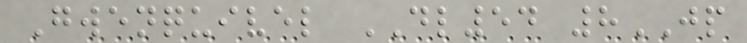Gwenquivel DL54 8JP
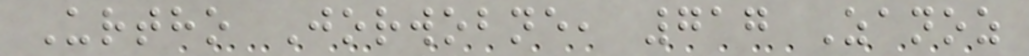Urtho Jorwobne, 717 Zanoz
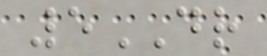5DR
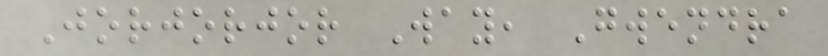Jorjorjor Way, Gwendra
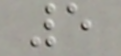5
